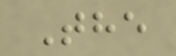The
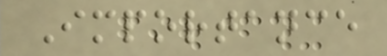Importance
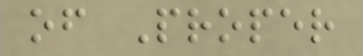of Proper
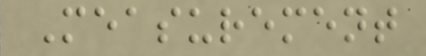Measurement
